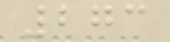273
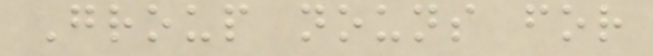Group nouns for
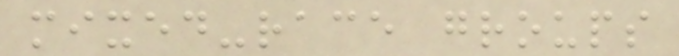mixed-race groups
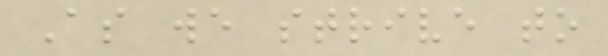As we strive to
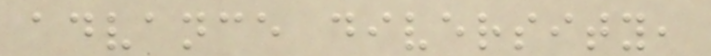advance diversity,
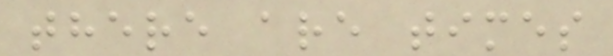there are times
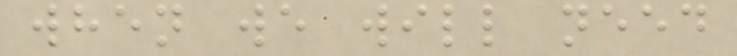when we will need
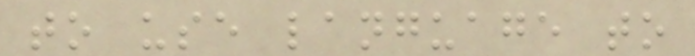to use language to
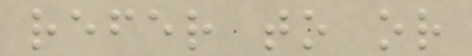refer to or
